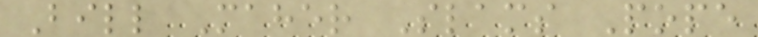Bill Maher Slams Pope
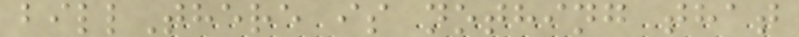billThere is nothing that
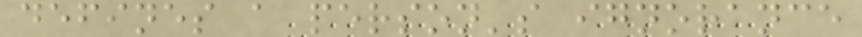defines a person's ignorance
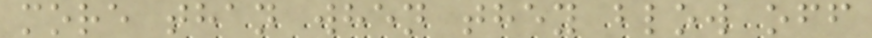more than when they blow off
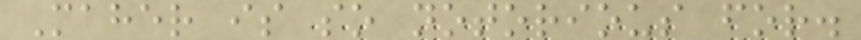Maher is so notorious for.
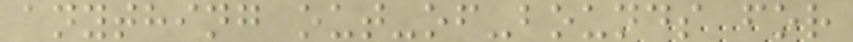anything out-of-bounds for
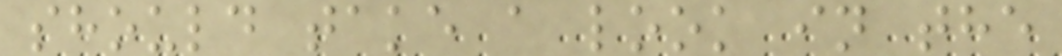should take a look in the
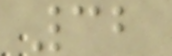32
